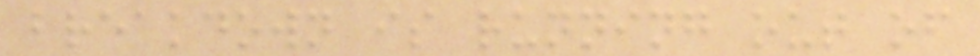breakdown is running out of
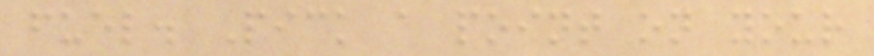fuel. Pick a point on your
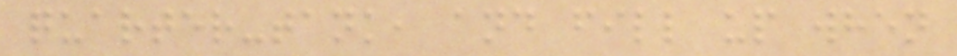quarter-tank, and fill up when
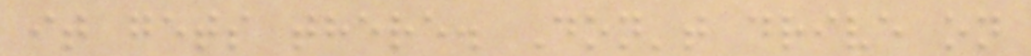it gets there. Don't drive on
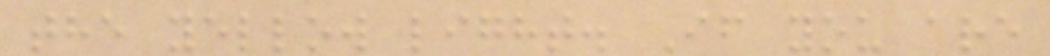the yellow light. If you are
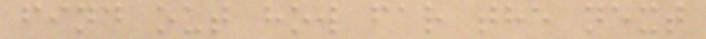find out how far the next
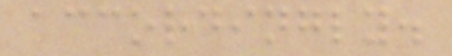accordingly.
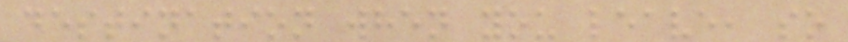destination when you leave, so
